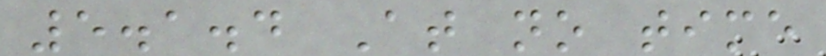5.1.4 At no time
